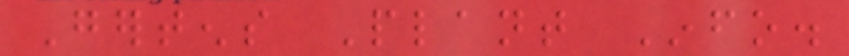Gertens Plant Info.
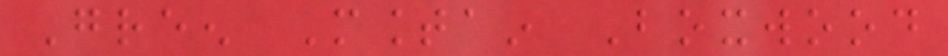Green Mountain Boxwood
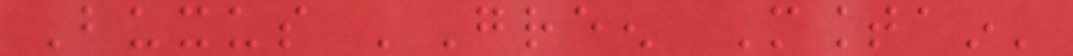Buxus 'Green Mountain'
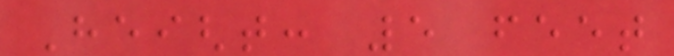Height: 5 feet
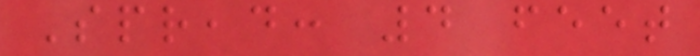Spread: 4 feet
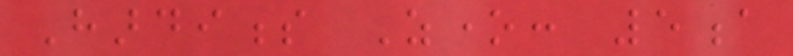Hardiness Zone: 5a
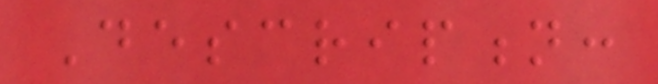Description:
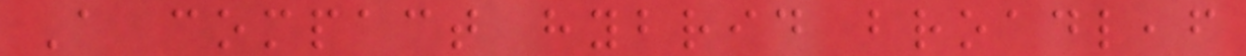A compact hybrid broadleaf
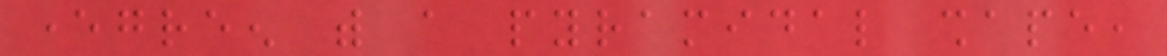evergreen with a pyramidal shape,
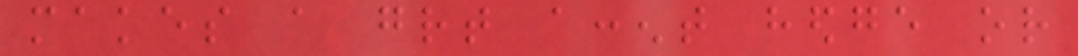makes a great accent hedge or
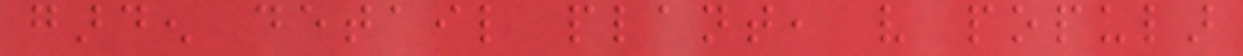garden detail plant, very popular
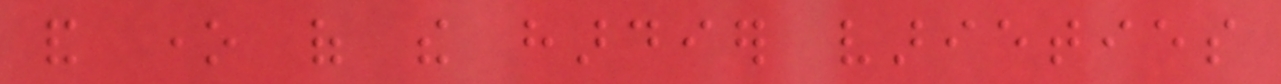and one of the hardier varieties
